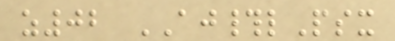z02 AJ#lPsx
